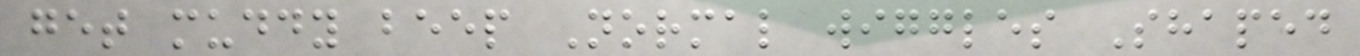get muddy beep Normal wiggles Shaped
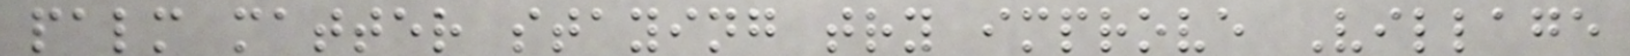palm matter staying try improve Village
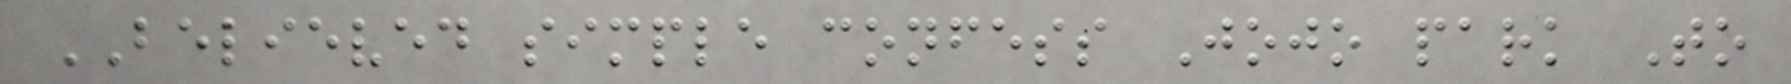BELIEVED simple confess Jojo park To
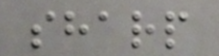sharp
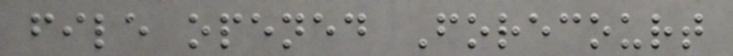file opened Forecourt
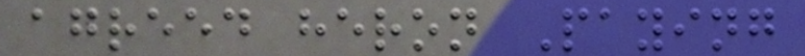agreed heron Paying
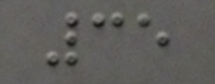35
